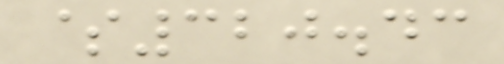$320.43
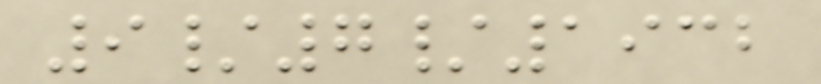9/7/1932
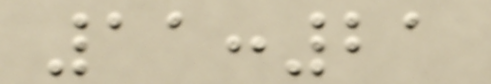11:21
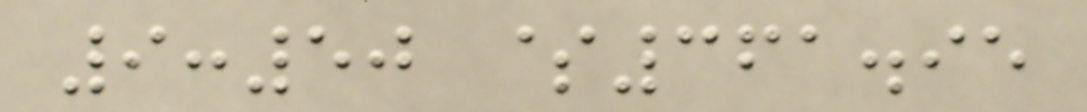9:50 $361.95
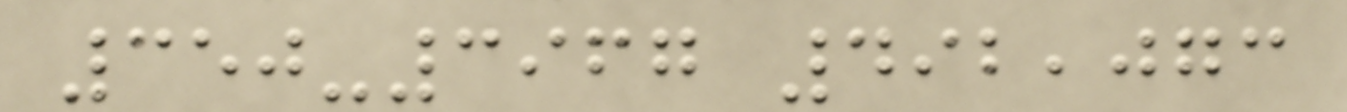350-3967 492,073
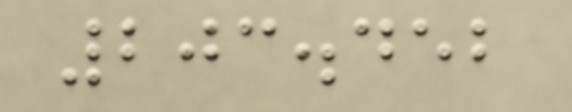203.452
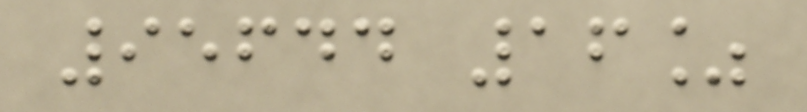95644 16%
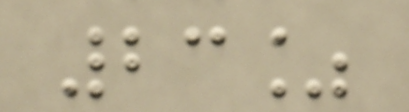23%
